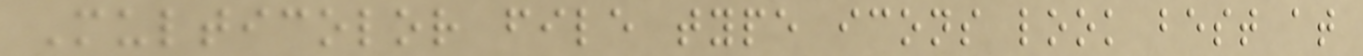Multicolor file type icons look best at
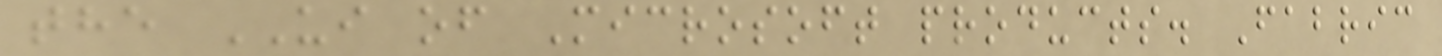the UI of Microsoft products. Fabric
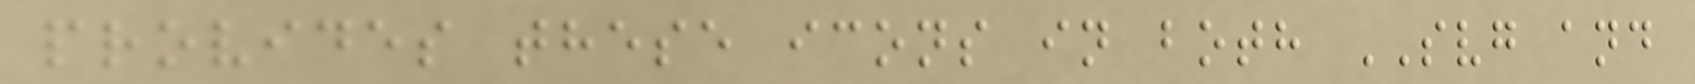provides these icons in both SVG and
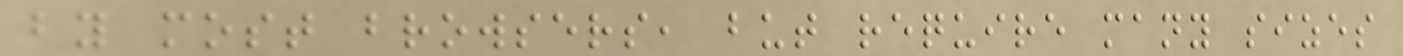by most browsers, but require many sizes
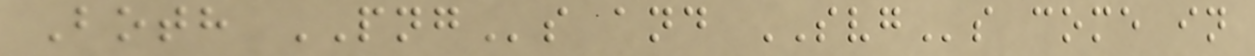Both PNGs and SVGs come in
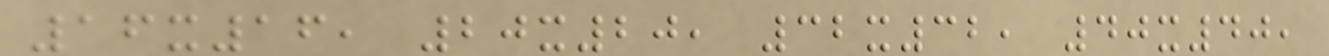16x16, 20x20, 32x32, 40x40,
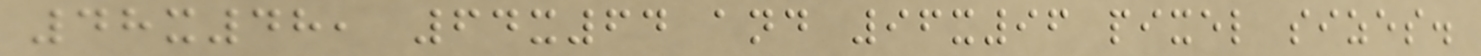48x48, 64x64 and 96x96 pixel sizes.
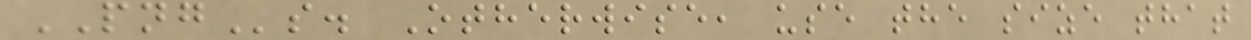PNGs. Otherwise, use the size that
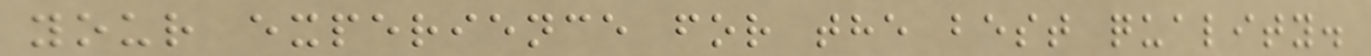your experience for the best quality.
